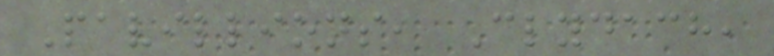Pavillions, Clydach,
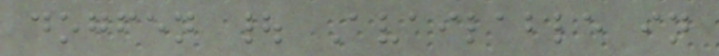dogfen | Available in
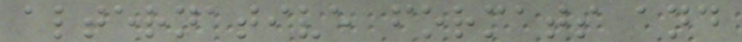alternative formats and
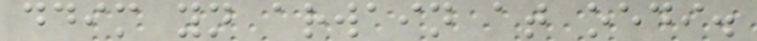ddim yn arwain at oedi.
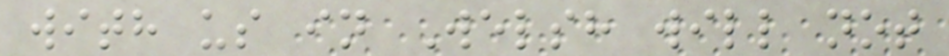with us in Welsh will not
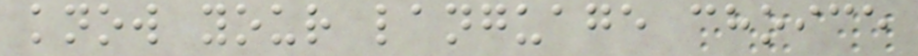know your language choice
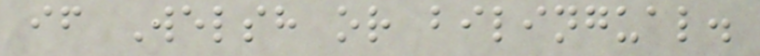if Welsh or bilingual.
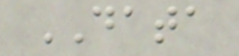DATA
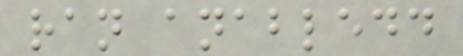ran anabledd
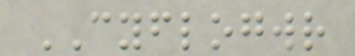CYFLOGWR
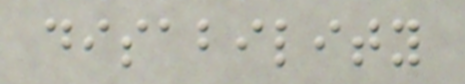disability
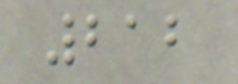212
